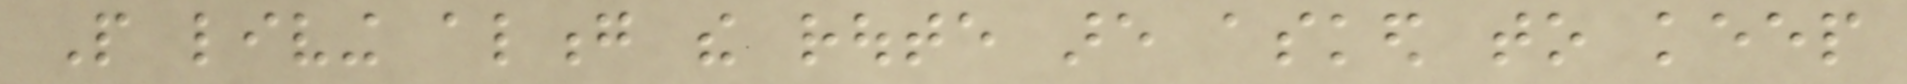People living along the route are asked to keep
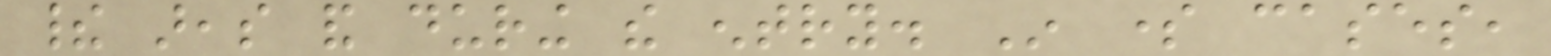their areas and during the entry. In some cases,
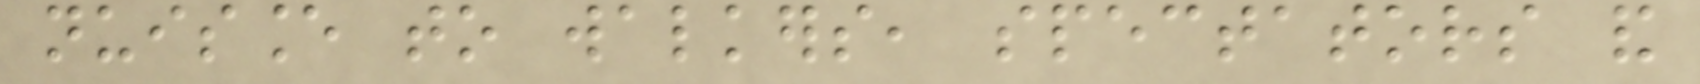nuisance to walkers, spectators and
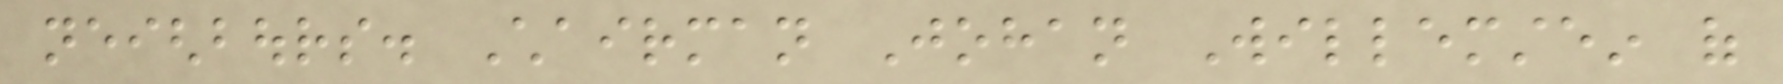neighbours. Chairman Johan Willemstein of
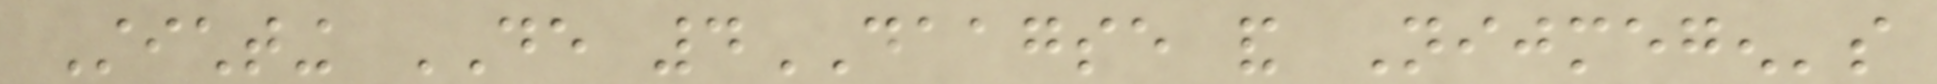Stichting DE 4DAAGSE and Nijmegen's
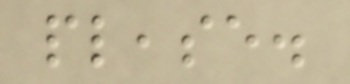please.
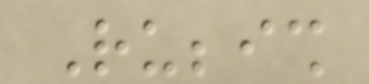Rubbish
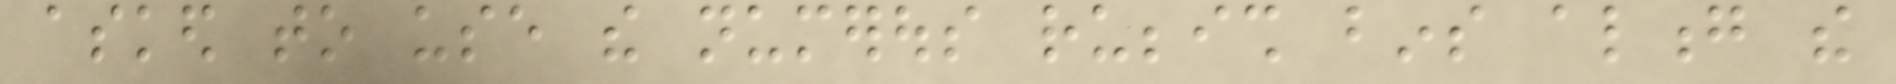asked to use the numerous rubbish bins along the
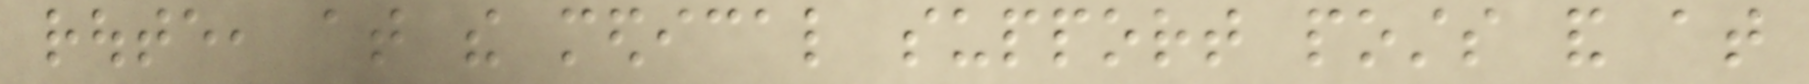route, at the medical support posts and at
